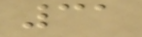31
